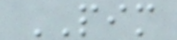PIM
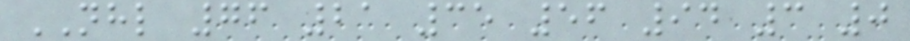NHL 76 21 35 56 94 3 0
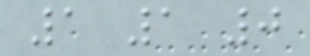1 1 0
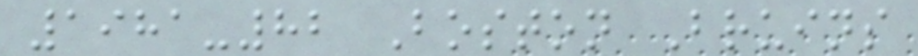1981-82 Boston Bruins
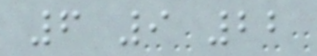6 9 22
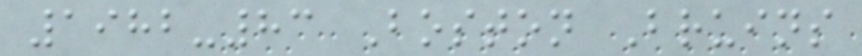1982-83 Boston Bruins
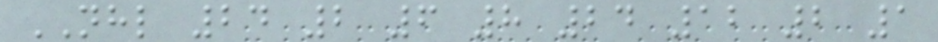NHL 24 2 6 8 24 12 2 1
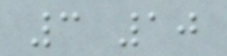3 10
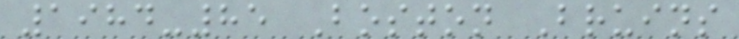1984-85 Boston Bruins
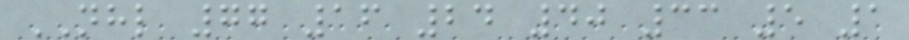NHL 77 16 24 40 33 5 1
